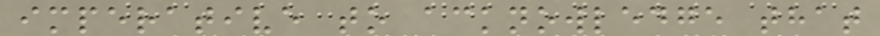imperative to acknowledge that
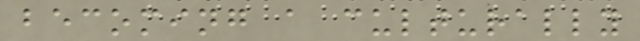becoming a culturally
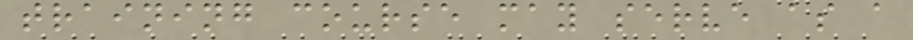training course may serve as a
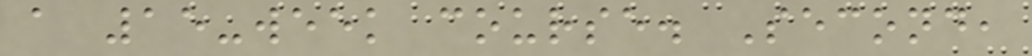a 15-week course. Second,
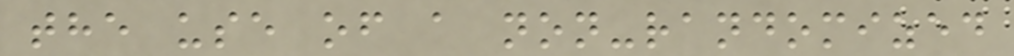the use of a non-randomized
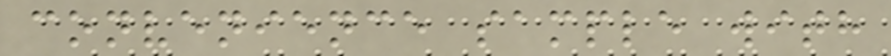convenience sample with
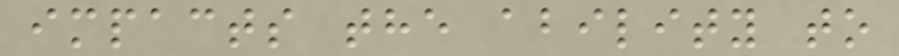impacts the ability to
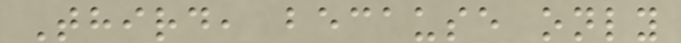Third, because only
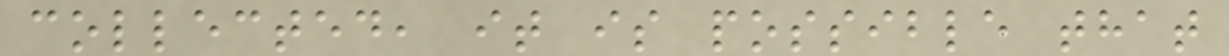collected, it is possible that
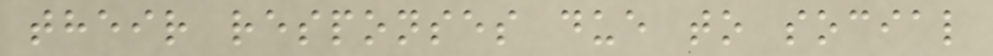their responses due to social
